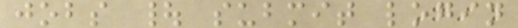jobs | submit login
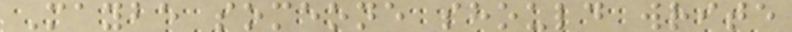Maybe someone should write
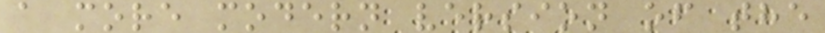a more modern version of the
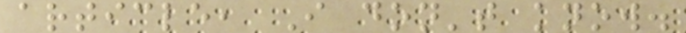article, I don't know.
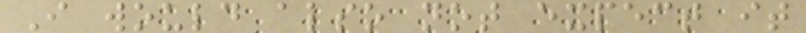I would also not expect it
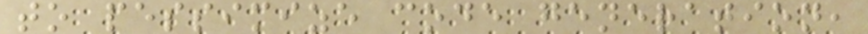to pessimize code generation,
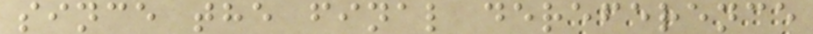since the final dereference
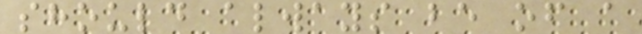should always be of a
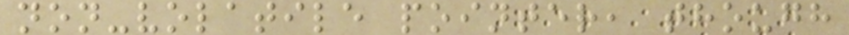non-volatile pointer, though
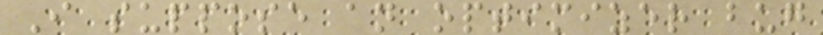I suppose an optimizer bug
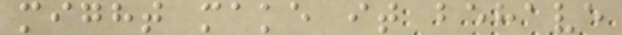might make it behave
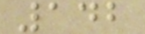142
